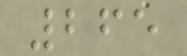265
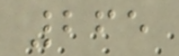265
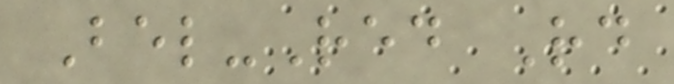Bel-Red Rd
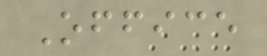Office
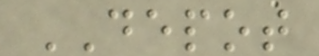DEPOT
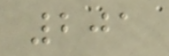201
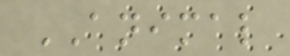ANIMAL
